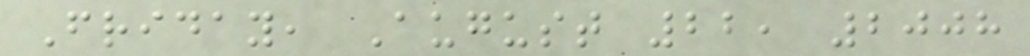Friday, August 22, 2008
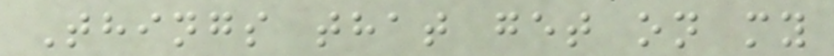Things that get on my
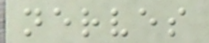nerves
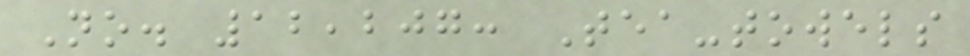No. 12,207: Tea-towels
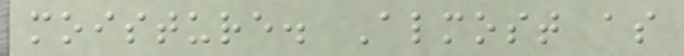moisture. Almost as
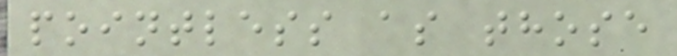pointless as those
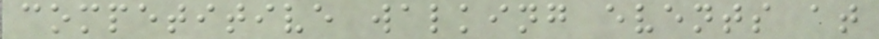competitive walking events at
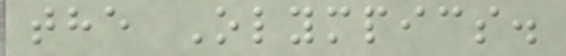the Olympics.
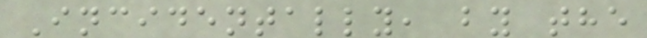Incidentally, by the
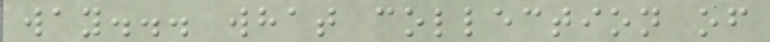way... what collection of
